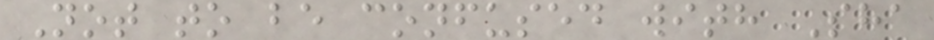Not to be confused with Sha
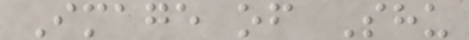Image of Shu
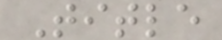Title
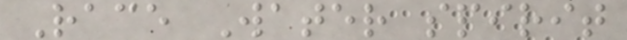Race Water spirit
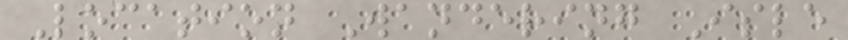Location Wandering Isle
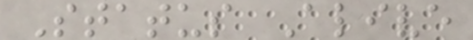Status Alive
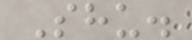Shu.
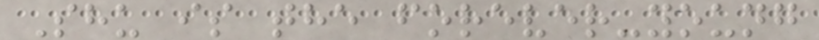Shu is the forever-young
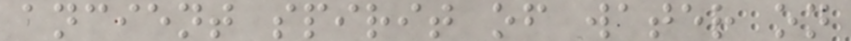ancient spirit of water on
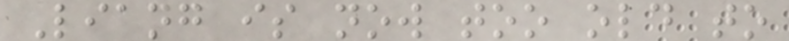Liang is now too old to
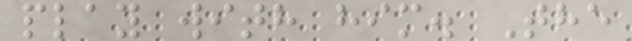play with him. The
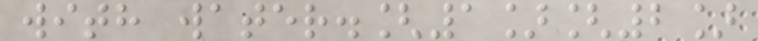with water.[1][2]
